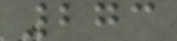273
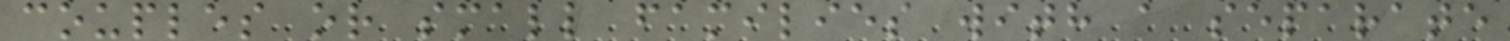couples or small families with a separate
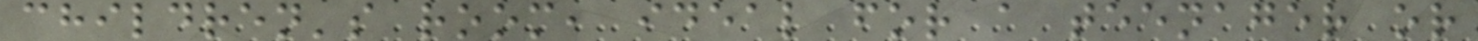children's room, ideal for a teenager or
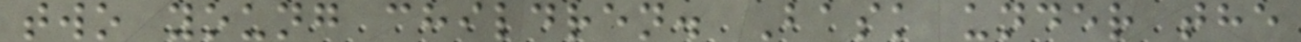two young children. Bask under the
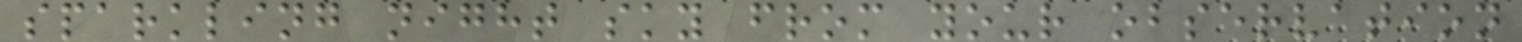sparkling night sky from your observation
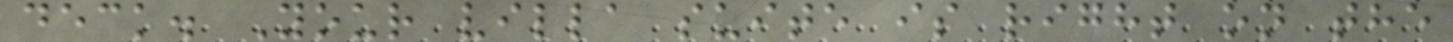deck. Your villa suite is right on the
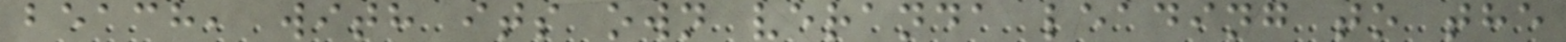beach, with its own veranda leading to the
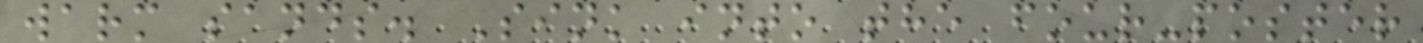warm sands. Sink into the four-poster
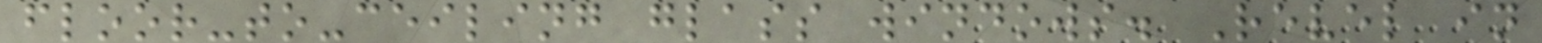floor-to-ceiling glass windows. Revel in
